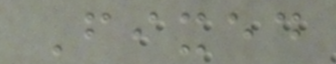Fixed
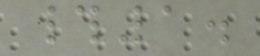#1.
